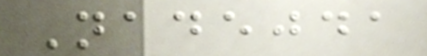Nadejda
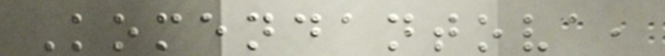Komendantova,
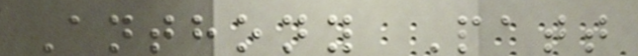Anthony Patt
